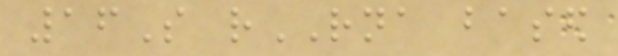16S rRNA based
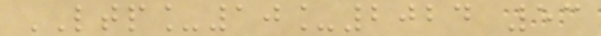LTP_10_2024 53
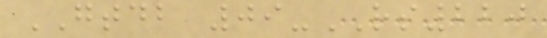GTDB 09-RS220
